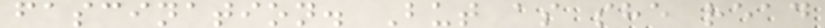fascination. But as she read
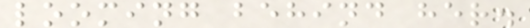looming behind her.
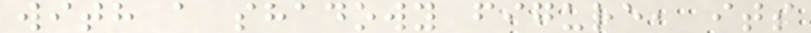with a shadowy figure, its
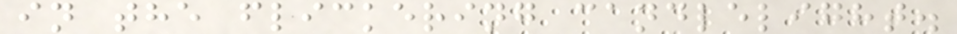in the flickering candlelight.
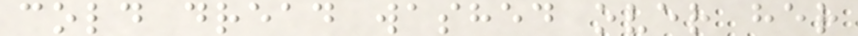cold dread washed over her
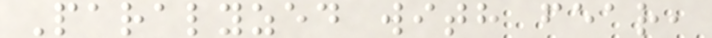Paralyzed with fear,
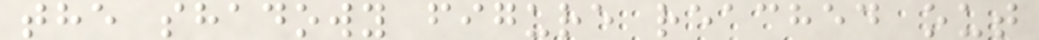the shadowy figure reached out
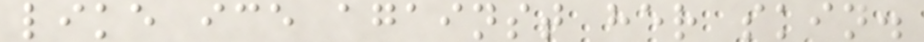like ice against her skin.
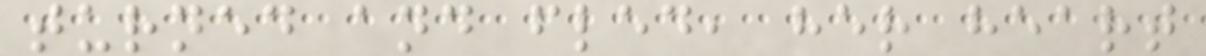turned and fled, her heart
